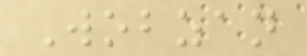Wobzan
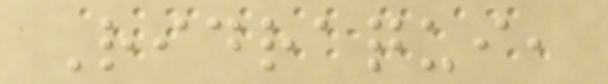Ridraqui,
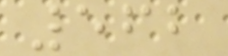562
